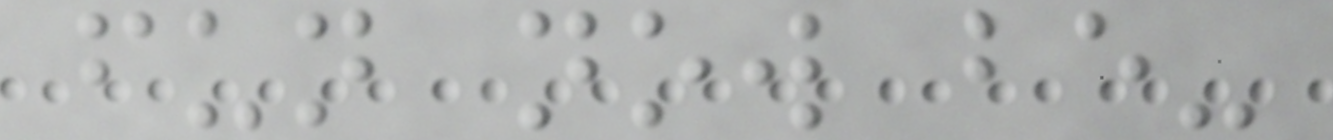fun now be-
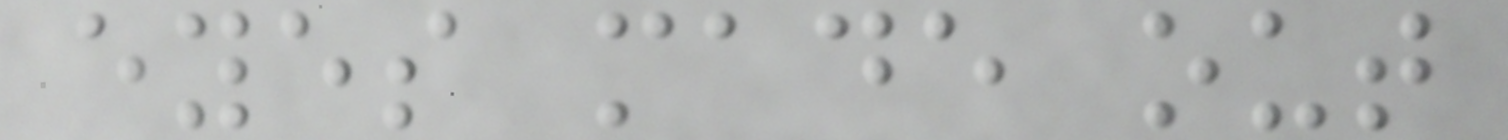eyes made out
